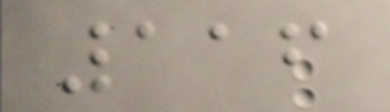116
